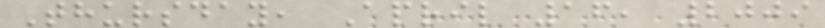Thursday, April 16, 2009
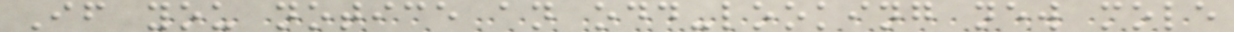If you notice an odd-looking new mole
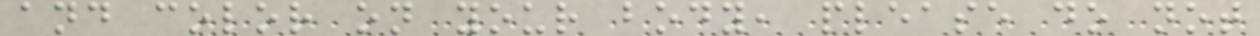and color on your body, please do not
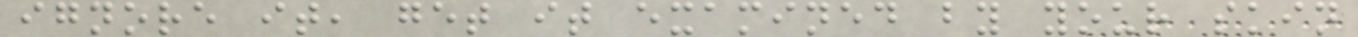ignore it, get it examined by your skin
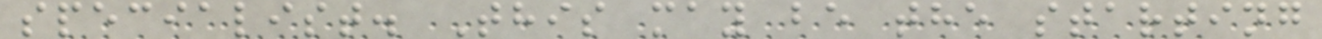specialist. This may be the starting
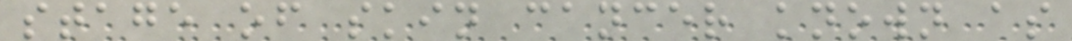stage of skin cancer known as
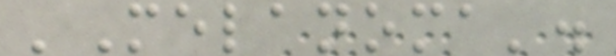'Melanoma'.
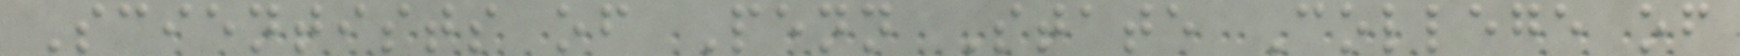Scientists of Penn State College of
